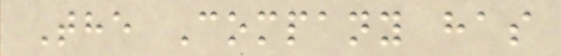The Company has
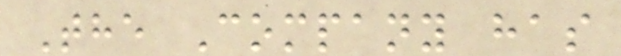The Company has
